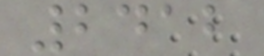2412
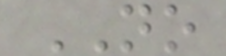NO
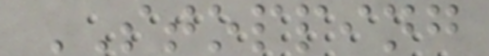STOPPING
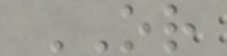OR
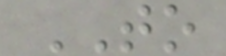TO
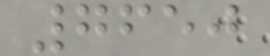7650
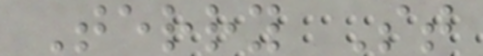Terry St
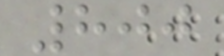800
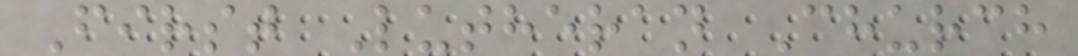First Lutheran Church
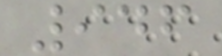946
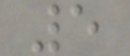5
